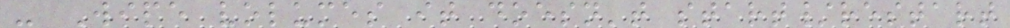- Wipe volumes it doesn't start/restart
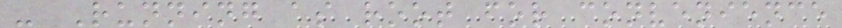- Running as root for convenience
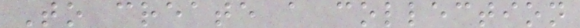To create a collection
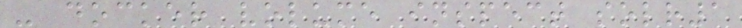- docker volume inspect solr1
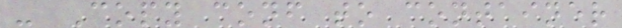- Copy conf to container
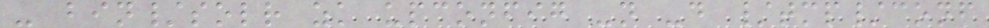- bin/solr zk upconfig -n -d /tmp/conf
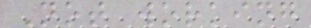Not working
